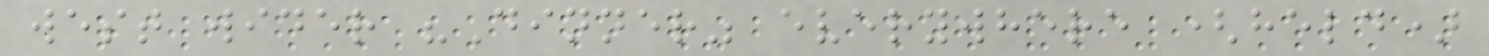west wider "Dinner" everywhere (held)
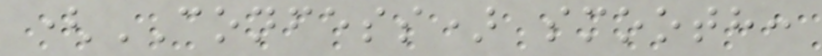(CONFESS) smooth:
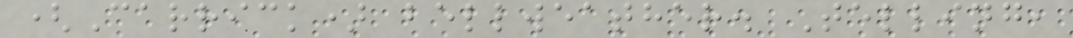(Carrick) bellweather. Telling,
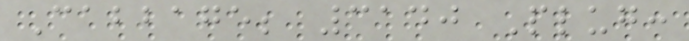Cabbage; 3140 Plug:
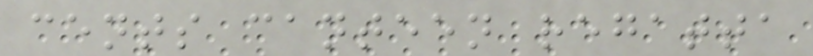cents canteen regatta
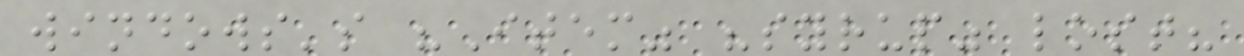windows's "Item" "syrup" lost?
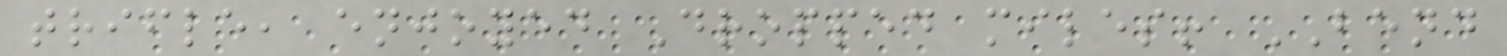trifle, enjoyed Dropped miles! BEND
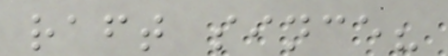raft since?
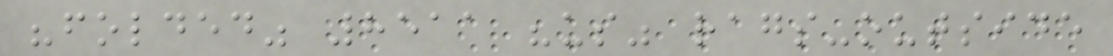"folded" 8511 "us" rags-outside
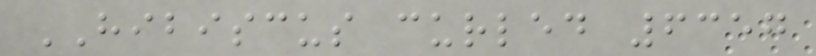HIBISCUS curled 6357
